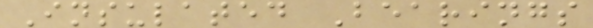Insulated Bearings
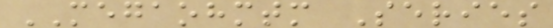MEGAOHMTM Series
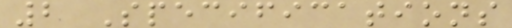2 Specifications
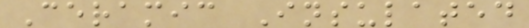Ceramic Insulated
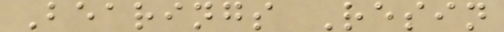Bearings Resin
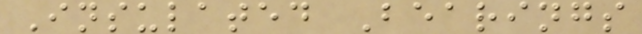Insulated Bearings
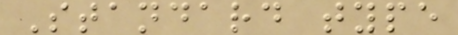Standard type
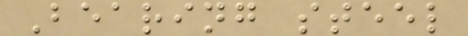Bearing steel
